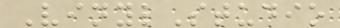VinylStudio
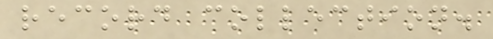record collection.
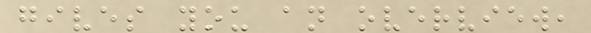gives you an overview,
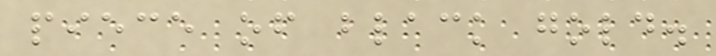piece of black gold.
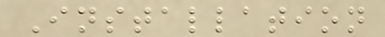Installation
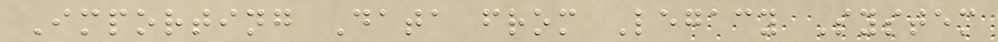Importing Data from Legacy System
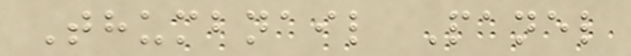Thumbnail Panel
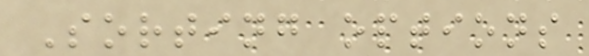Sorting options
